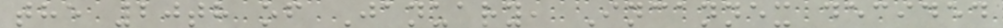the 20th of January, Incannex decided
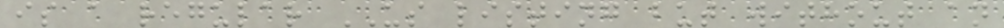is a regular US listing but without an
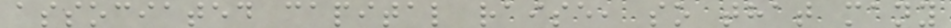associated capital raise, so that many
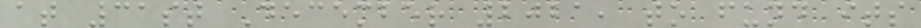at 31st December 2021, to fund its
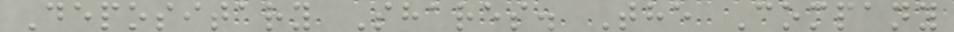Depositary Shares. The Company
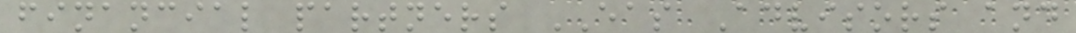financial partners EAS Advisors and
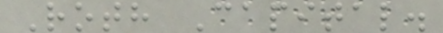Roth Capital.
